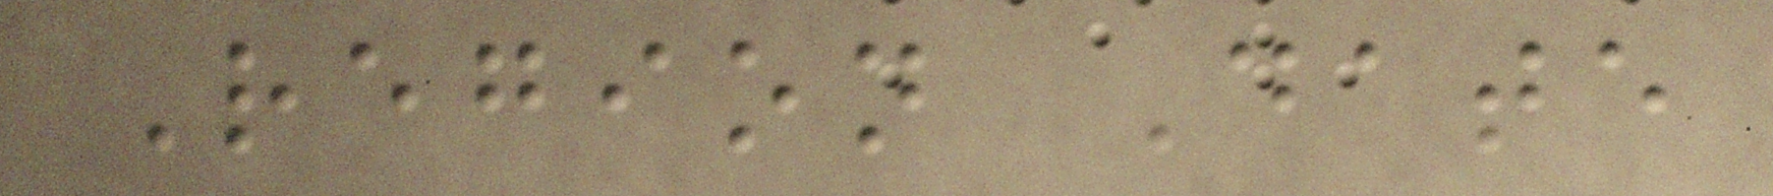Region Date
